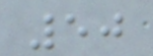50
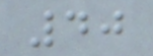40
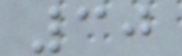30
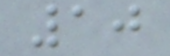10
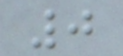0
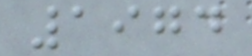1974
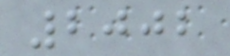2002
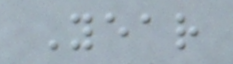Year
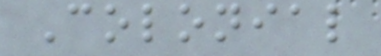Colonial
